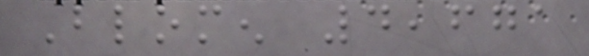Blomen 4,671
